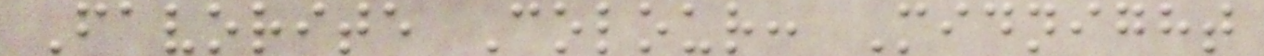Favorite Colour: Midnight
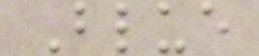Blue
